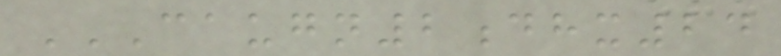CAUGN2DHX24
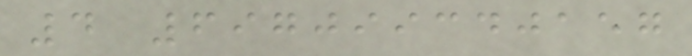4 697099340157
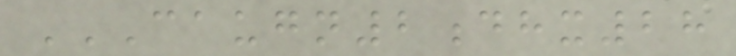CAUGN2DHX28
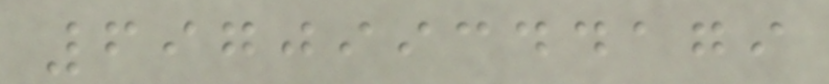697099344179
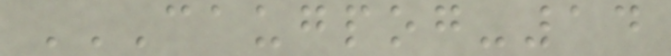CAUGPOG-14
